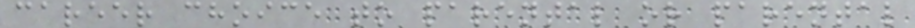career choice to parental or parental
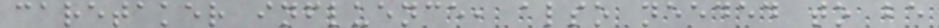caretaker influence, also needed to be
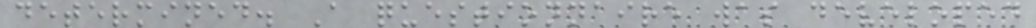determined. A questionnaire was developed
